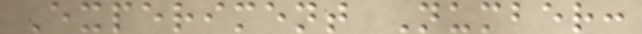Experiment Number:
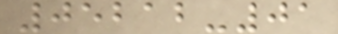05212-01
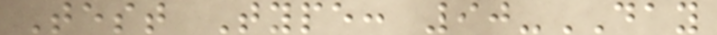Test Type: 90-DAY
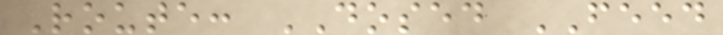Route: DOSED FEED
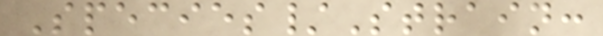Species/Strain:
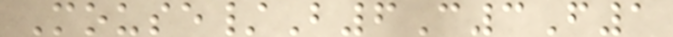Mouse/B6C3F1
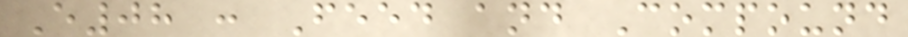E08 : Feed and Compound
